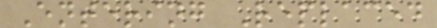Entering Replaced
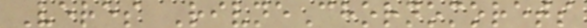Veres RivneChornomorets
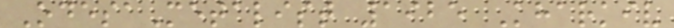OdesaMetalist 1925 Kharkiv
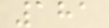181
